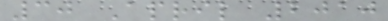30 April 2010
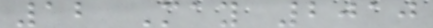12 May 2010
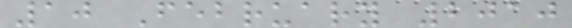10 February 2010
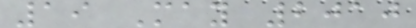19 May 2010
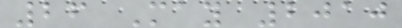26 May 2010
